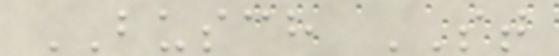BUSCH ST
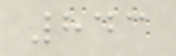843
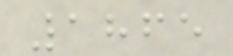1865
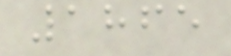1865
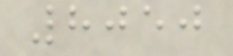8050
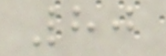80
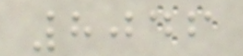8046
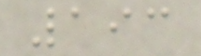193
